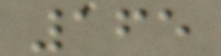165
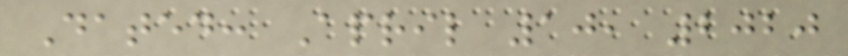Dated: April 10, 2020
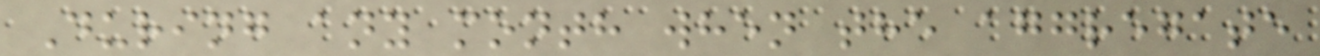During any month when the aggregate
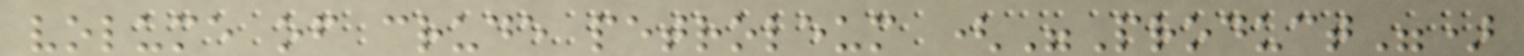volume of crude petroleum ("Product")
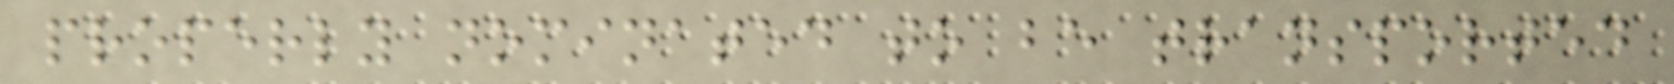properly nominated to be transported
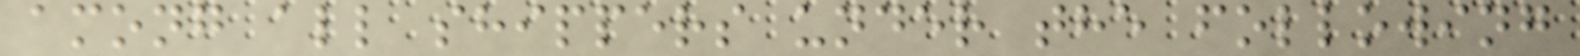among all shippers under the following
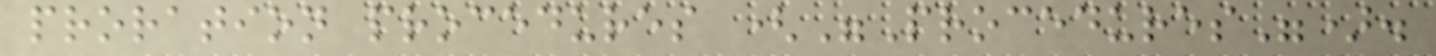proration procedures ("Procedures").
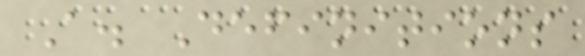A. Definitions
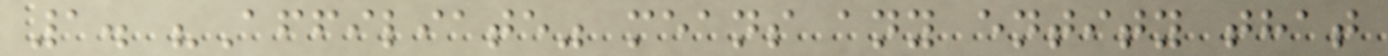1. "Affiliate" means any entity that
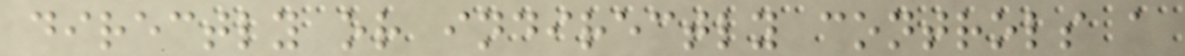directly or indirectly controls a
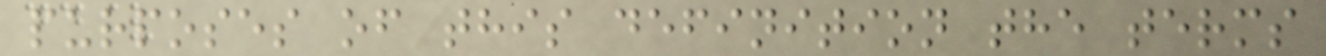purposes of this definition the terms
